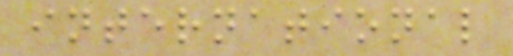international
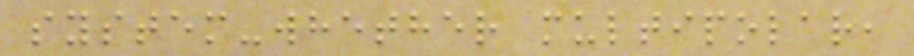system-whether multipolar,
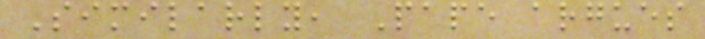Similarly, Pape argues
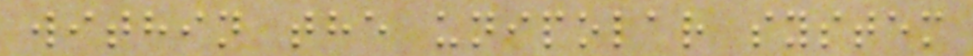within the unipolar system
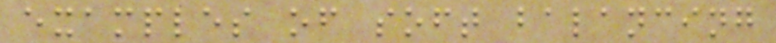examples of soft balancing
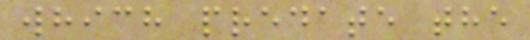which predate the
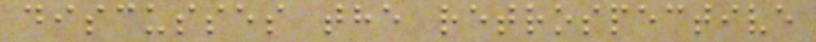discusses the retrospective
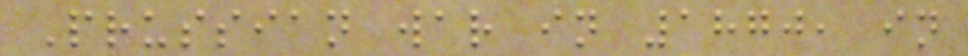Prussian war in 1870, in
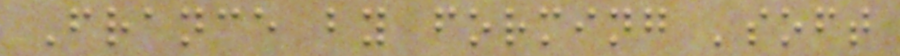France by forming 'soft
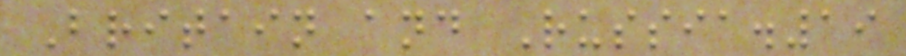Britain and Russia.19
